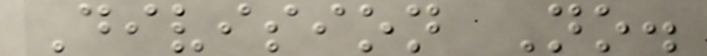Division No.
